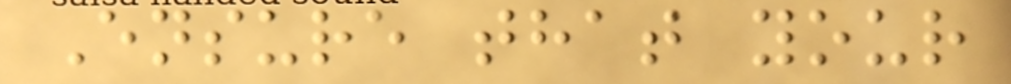Ensure that your
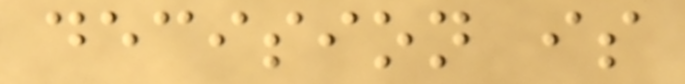decision is
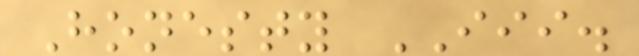Honesty III.
